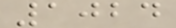1024
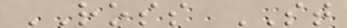ROSS ST
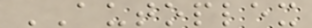AUTOPLEX
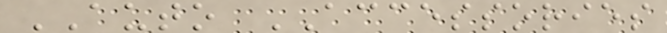AUTO ACCESSORIES
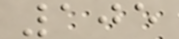105
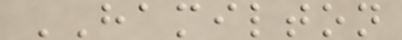HAMILTON
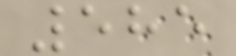585
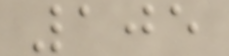105
